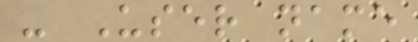- User name
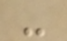-
